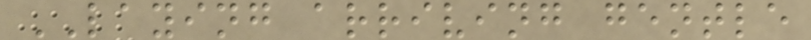LAYING arriving gentle
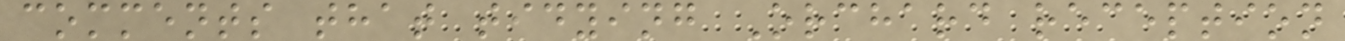comments that tidying Orchard reception
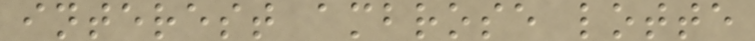interest ambrose lotte
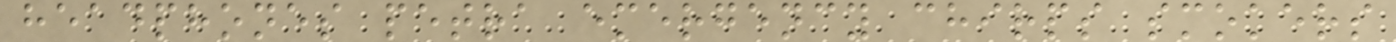headphones petra emergency chirps smokers
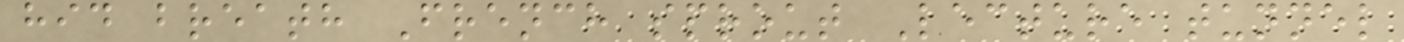hid breath French sprout Lecture tunnel
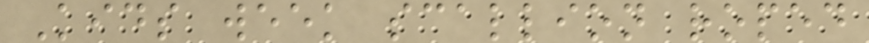Kids week scallion roped
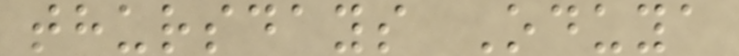thursdays Oduya
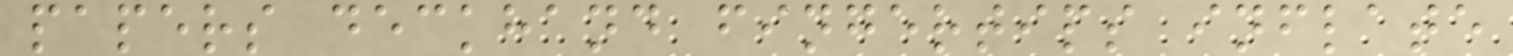papers deckhand fingertips inflate
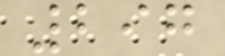297
